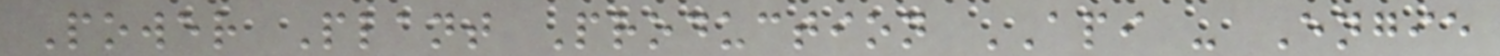Power Plant Production API - Engie
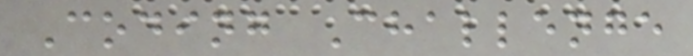Coding Challenge
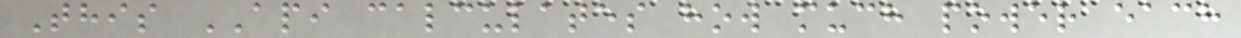This API calculates how much power each
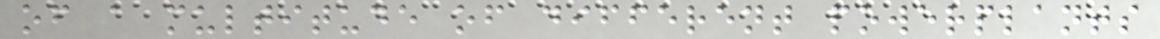of a multitude of different powerplants
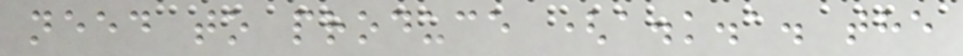need to produce (a.k.a. the
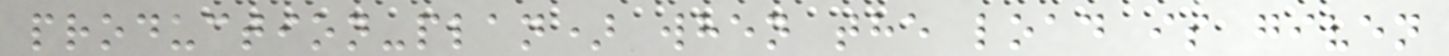production-plan) when the load is given
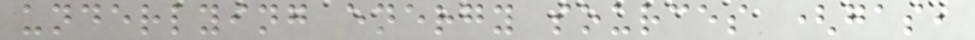underlying energy sources (gas,
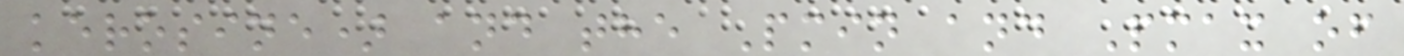kerosine) and the Pmin and Pmax of
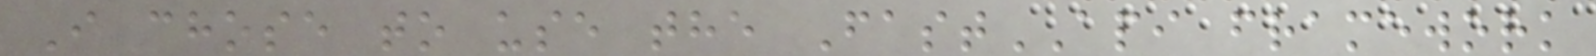I chose to use the FastAPI framework
